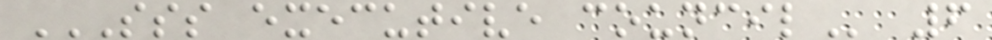SSS EXECUTIVE COUNCIL 6
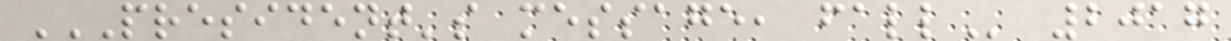PRESIDENT'S MESSAGE, FALL 2017
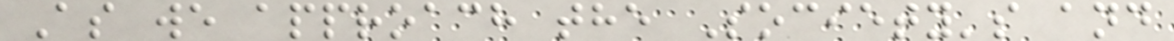As we approach the Society's and
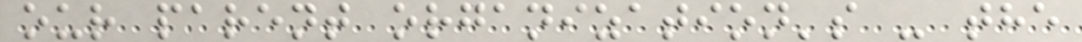our parent organization's - the
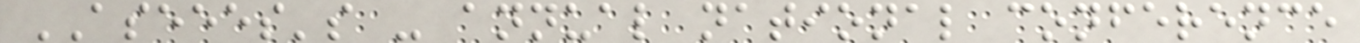ASEEES's - annual national conference
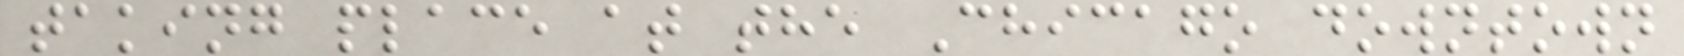taking place at the Chicago downtown
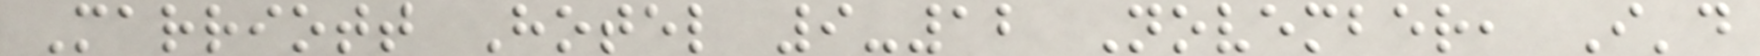Marriott Hotel 9-12 November, I'd
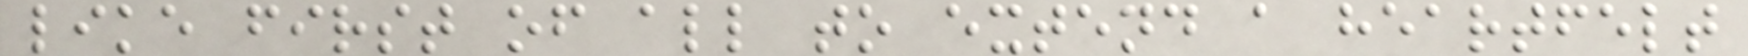like first of all to extend a heartfelt
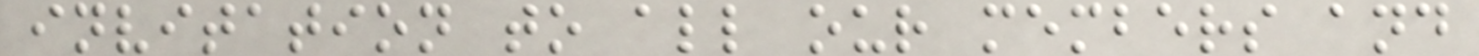invitation to all our members and
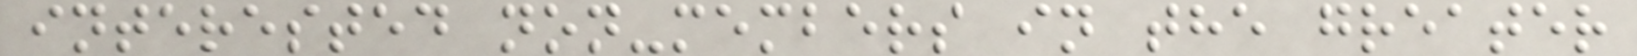interested non-members in the greater
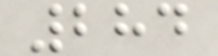284
